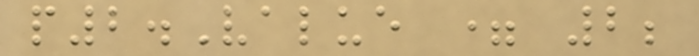p2.Value = 2;
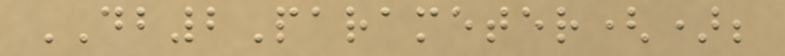DB2Parameter();
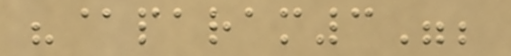"@param3";
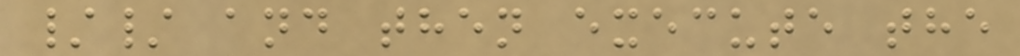// and then execute the
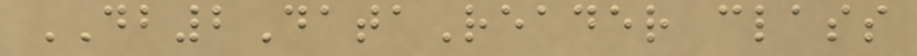DB2DataReader class
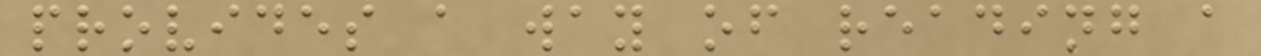provides a way of reading a
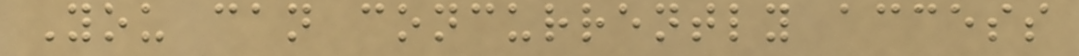You can concurrently access
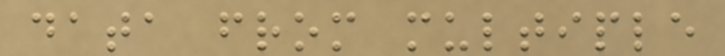data from multiple
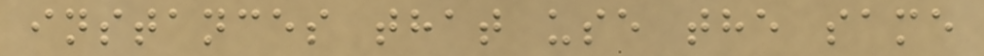instances that use the same
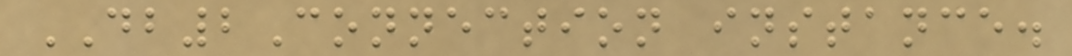DB2Connection instance.
